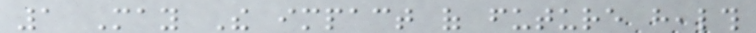1 May The impact of future health
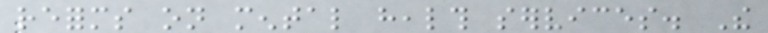reforms on mental health services. The
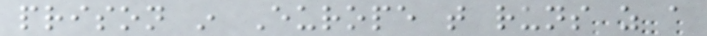prison in Europe that runs as a
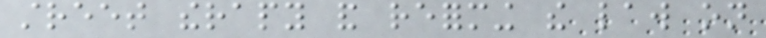street therapy and reforming the law on
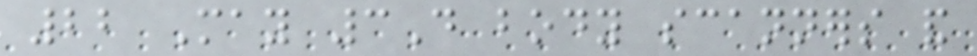22 May 3D body scanners and
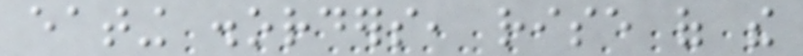eating disorders, rise of the
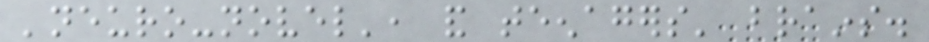'neuro-novel', and teenagers' brains.
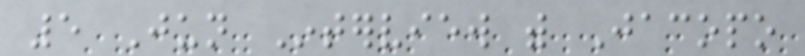5 Jun Interview with Jacopo
